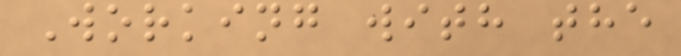Working with the
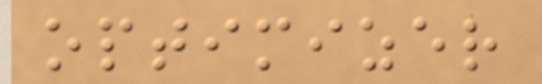optimizer
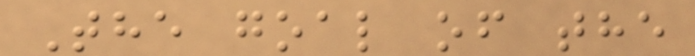The goal of the
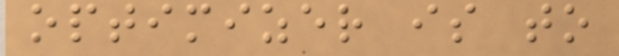optimizer is to
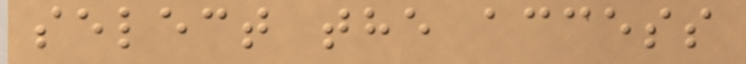select the access
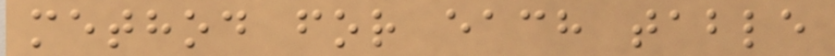method for each table
